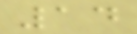14
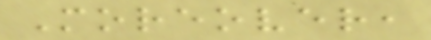Moreover,
